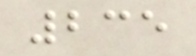235
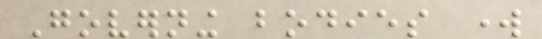Governing bodies work
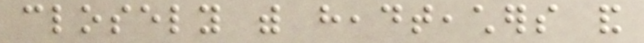closely with headteachers and
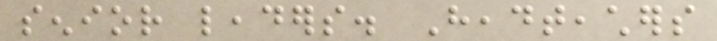senior leaders. Headteachers
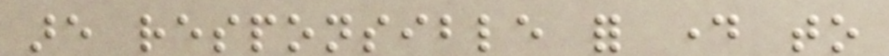are responsible for day to
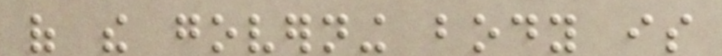of the governing body is
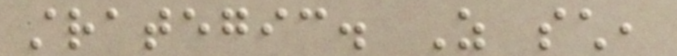strategic. As such,
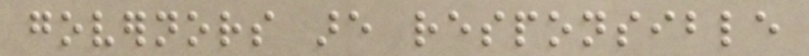governors are responsible
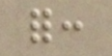for:
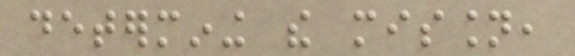determining the mission,
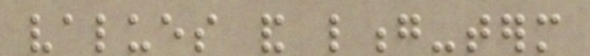values and long-term
